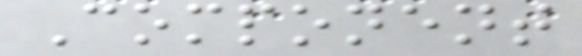Component
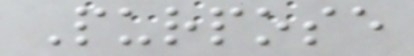Purpose
